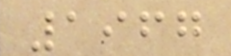1967
